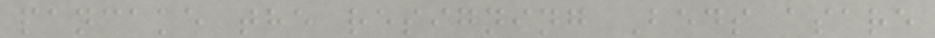pancake the resigning Beds asare
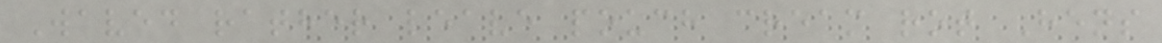Waved rather leave pouch cream rot Hens
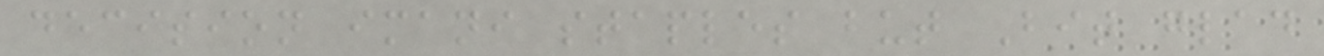decision imani staples but Bit glad
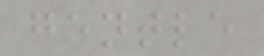gentle
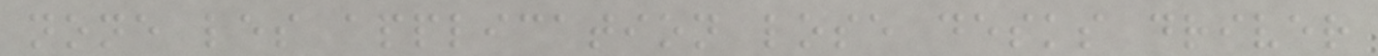none les application lose desks driver
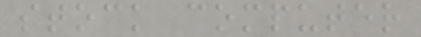stock computer
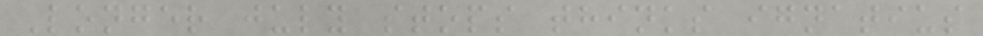Longer july stops thinks ignatius
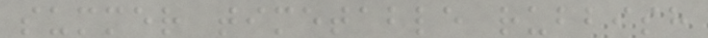summer timetable rubbish
